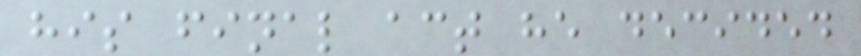his final act he decided
